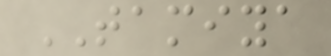TAMIYA
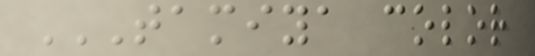TAMIYA COLOR
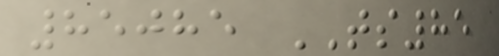85085 TS85
